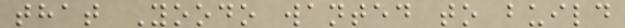that Yoodo wanted to build
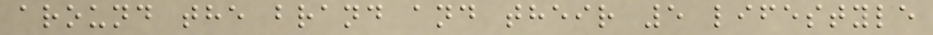around the brand and their 5 lifestyle
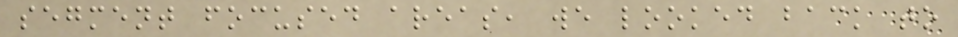segment focused areas, we looked back to
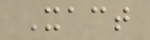Xact
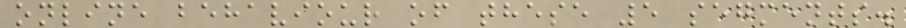online behaviour of these 5 segments.
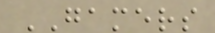GAMERS
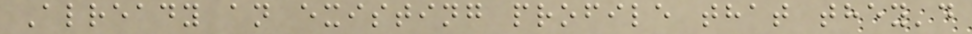Already an existing profile that they'd
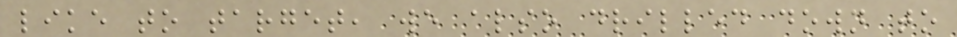like to target, we also drilled down to
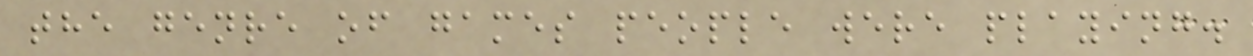the genre of games people were playing.
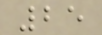25
